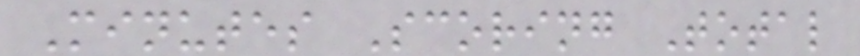Minutes Scoring Total
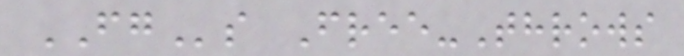FGs Free-Throws
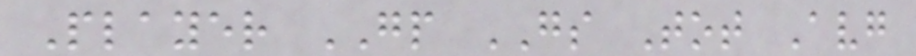Player GP GS Tot Avg
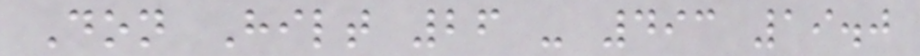Don Hilt 26 - 493 19.0
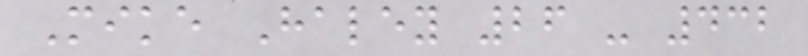Mike Haley 26 - 432
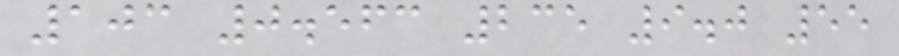103 0.563 235 9.0 55
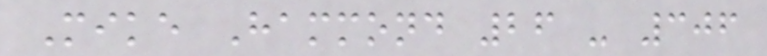Mike Hammond 26 - 306
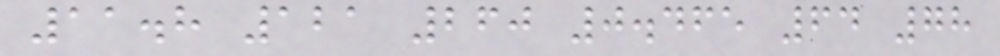11.8 121 260 0.465 64 78
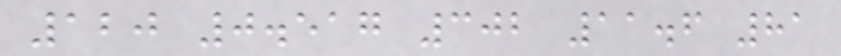120 0.517 302 11.6 81
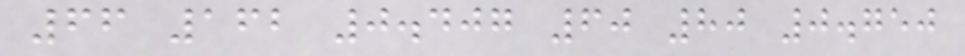66 162 0.407 60 80 0.750
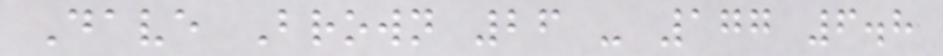Dave Brown 26 - 177 6.8
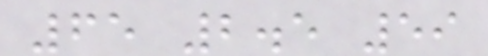65 2.5 59
